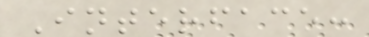Interface:
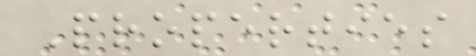Properties
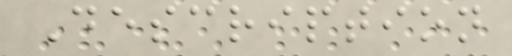Description
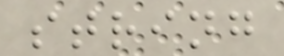string
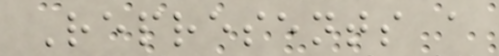Represents a
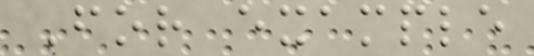For example
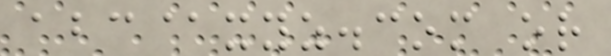abc@xyz.com or
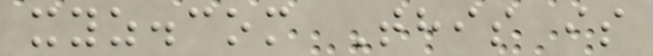xyz.com This is
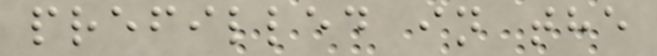prefilled in the
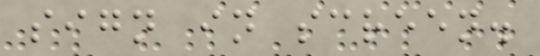sign in screen.
